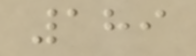189
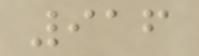916
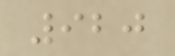920
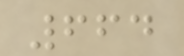664
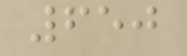650
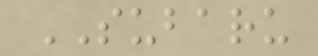SUBARU
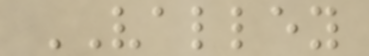VALLEY
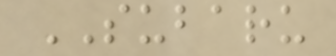SUBARU
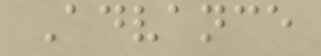Advance
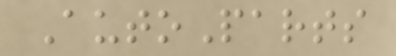AutoParts
